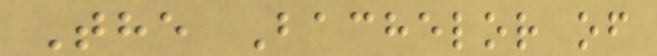The Bachelor of
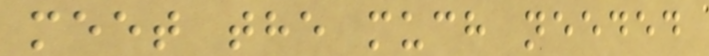meet the much needed
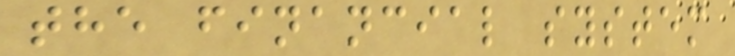the financial system
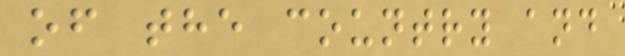of the country and
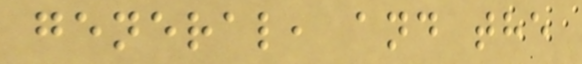general, and the
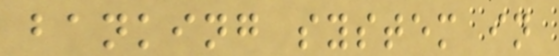banking system in
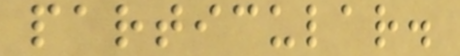particular.
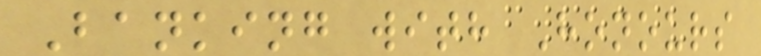Banking with Honours
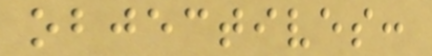objectives:
